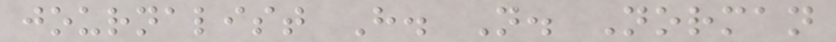journalist H. N. Norman
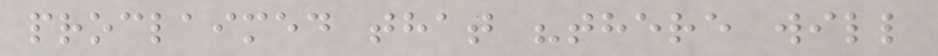proclaimed that "there will
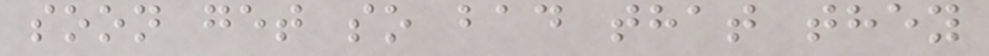soon get so bad that they
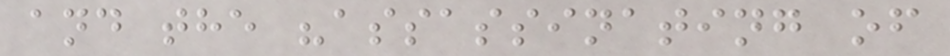and the "assassinating of
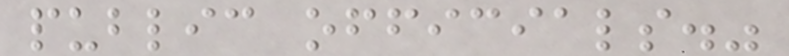public officials."
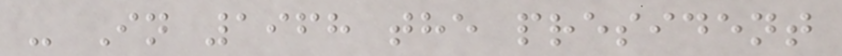- In 1968 the president
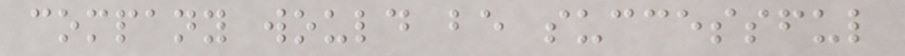company would be successful
